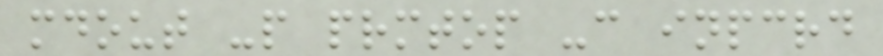mdout -p prmtop -c inpcrd
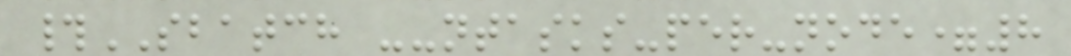#SBATCH --ntasks-per-node=8
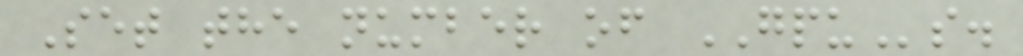Set the number of GPUs.
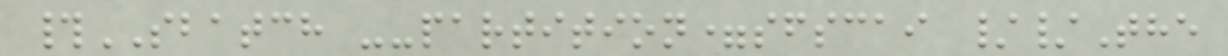#SBATCH --partition=sfscai //The
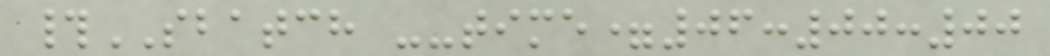#SBATCH --time=06:00:00
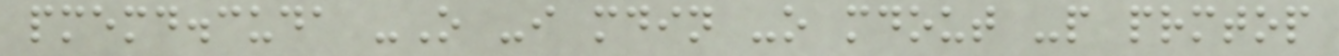pmemd.cuda -O -i mdin -o mdout -p prmtop
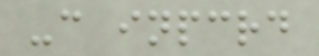-c inpcrd
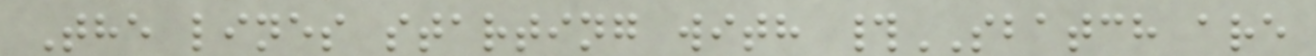The lines starting with #SBATCH are
